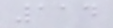114
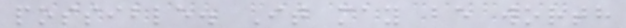possible. It may be worth
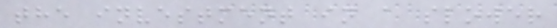the investment in a slower
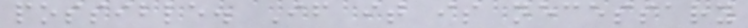possible. If it is necessary
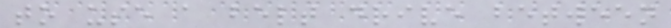to use a belt drive between
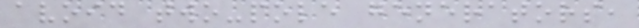avoid two-pole generators,
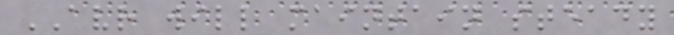AVR will maintain steady
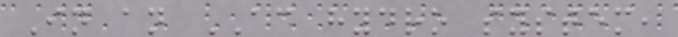In an AC hydro system,
